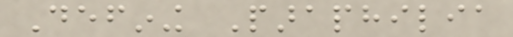Defining Paraphilia
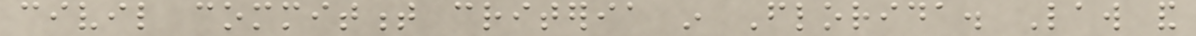civil commitment criteria in Florida. Law and
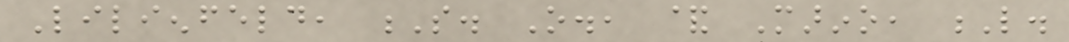Lilienfeld, S. O., & Marino, L.
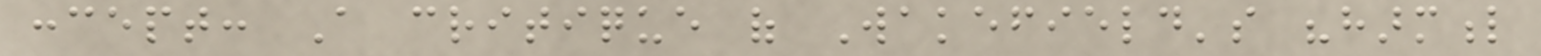concept: A critique of Wakefield's "harmful
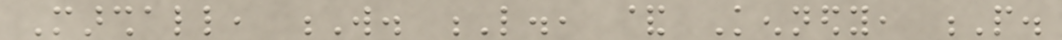Marshall, W. L., & Kennedy, P.
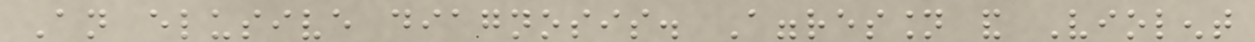An elusive diagnosis. Aggression and Violent
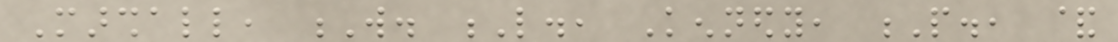Marshall, W. L., Kennedy, P., &
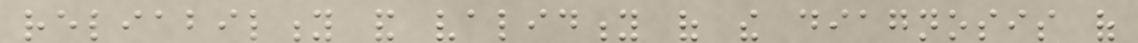reliability and validity of the diagnosis of
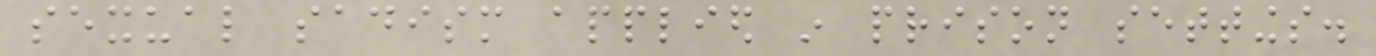sexual sadism applied in prison settings.
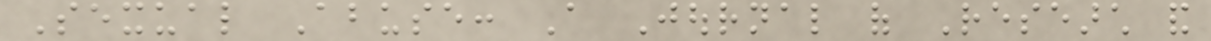Sexual Abuse: A Journal of Research and
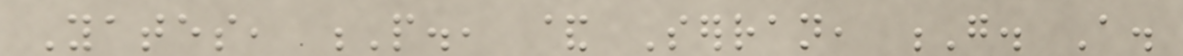Yates, P., & Serran, G. A.
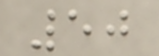50
